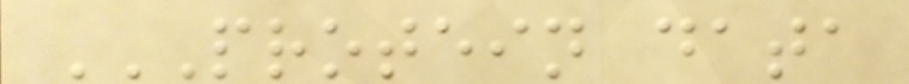PROTEIN DATA
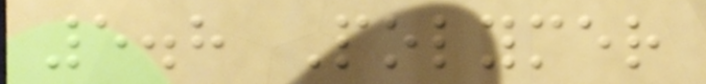5.8 Polymer
